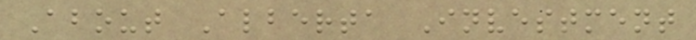About Alberta Investment
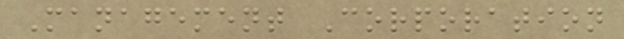Management Corporation
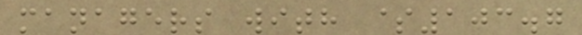managers with $103.7
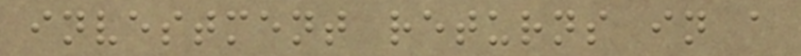investment returns in a
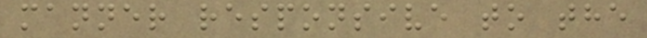manner responsive to the
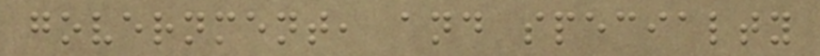government, and specialty
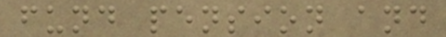fund pension and
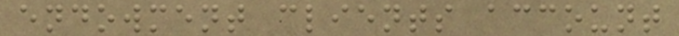endowment clients account
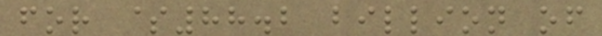for $88.2 billion of
